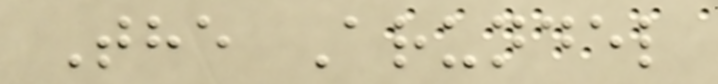The Arundel
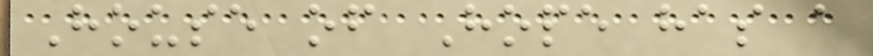House of Hope has a
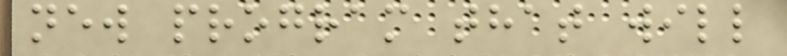new program that will
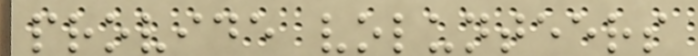provide volunteers
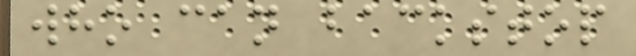who can backstop
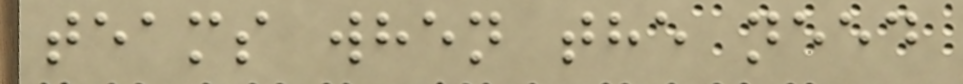teams when the need
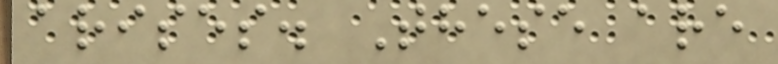arises. These are
